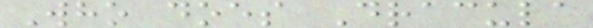Who does Dracula
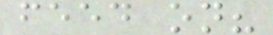feed on?
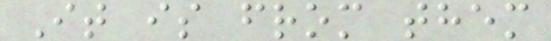It is from them
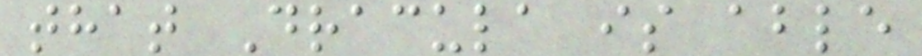that Dracula is able
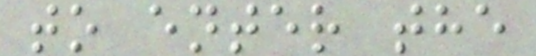to enter the
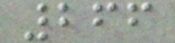266
